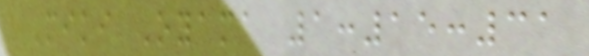Miki Oyama 1:15:31
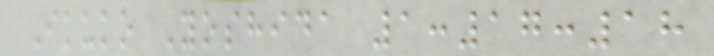Ikuko Yoshida 1:17:18
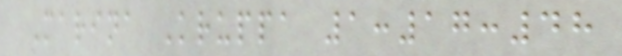Marina Kruppa 1:17:48
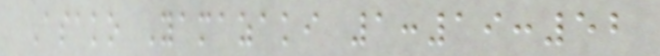Asako Yamazaki 1:19:52
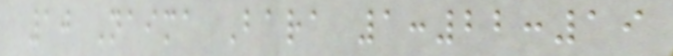10 Naima Bara 1:22:19
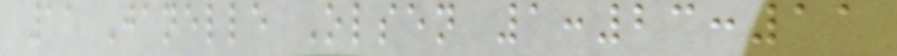11 Janelle Olsen 1:23:11
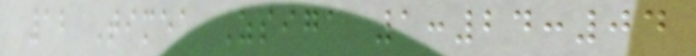12 Timea Zsiga 1:24:04
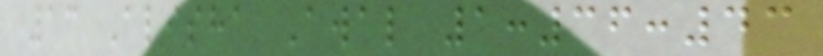13 Alisha Awal 1:36:43
